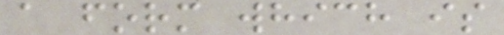a form which is
